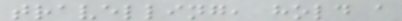travelling, hold a
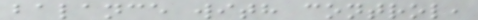balance with control,
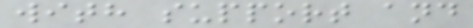with support and
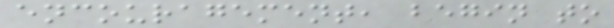encouragement, begin to
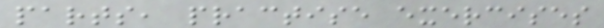parts, practise exercises
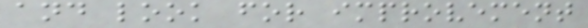and look for improvement
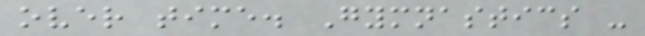over time. Gymnastics -
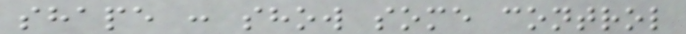shape : show some control
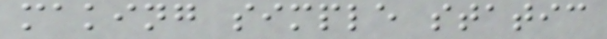making simple static
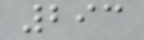293
